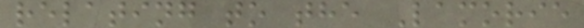relating to the Lamorie
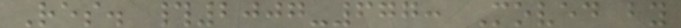Res. #2007-677: Moved by
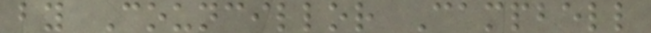by Councillor Campbell
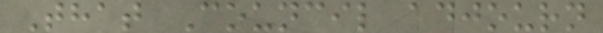That Council adjourn
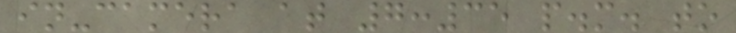in-camera at 7:35 p.m. to
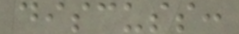discuss:
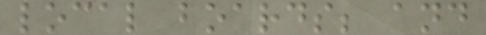local boards; and
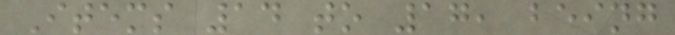Items 14 to 17, being
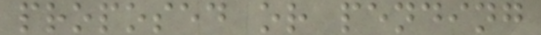proposed or pending
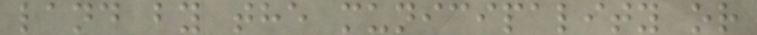land by the municipality or
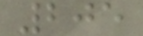205
